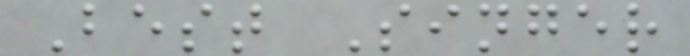Best Singer
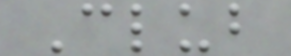Club
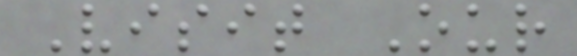Visit Our
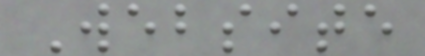Website
